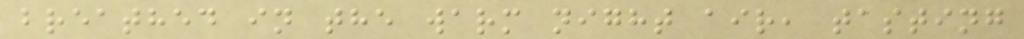breathed in the warm night air, tasting
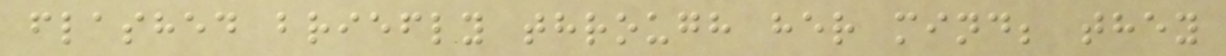flashed briefly through her mind; they
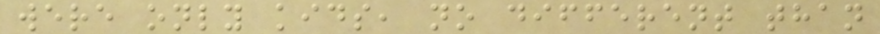were only kids, no different than
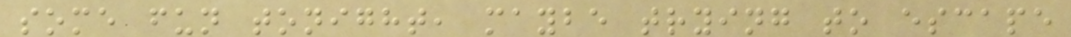some fun tonight, maybe trying to escape
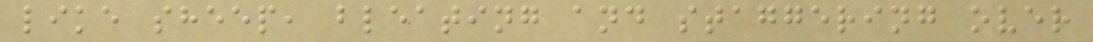like sheep, bleating and staggering over
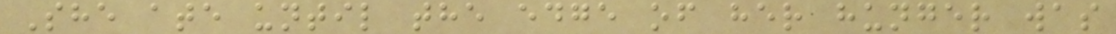She ate until the edge of her hunger was
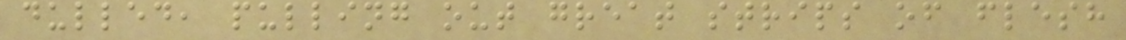dulled, pulling out great strips of flesh
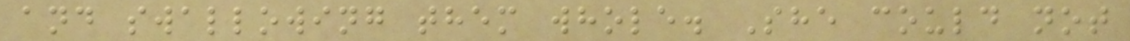and swallowing them whole. She could not
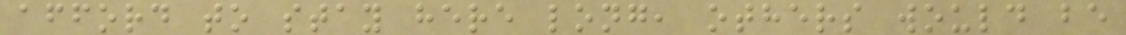afford to stay here long, others would be
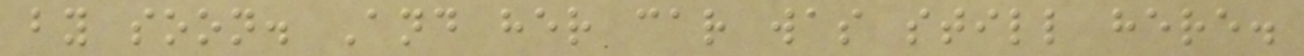by soon. And her car was still here.
